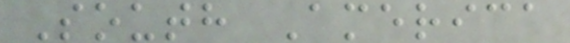South America
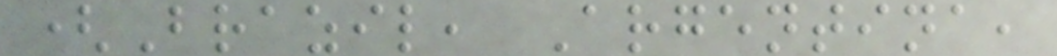(Brazil, Argentina,
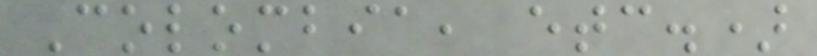Colombia, etc.)
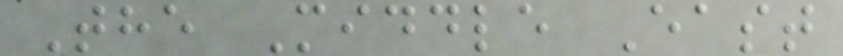The Middle East
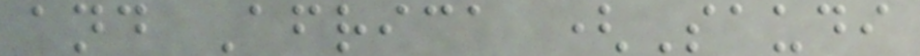and Africa (Saudi
